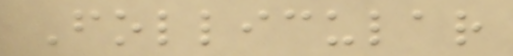Follicular
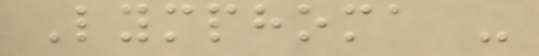Lymphoma -
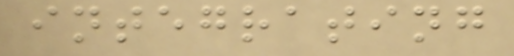integrating
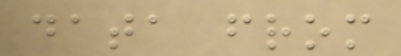data from
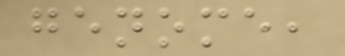genome,
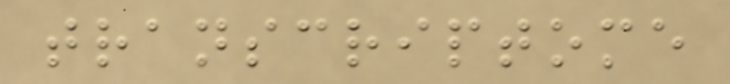transcriptome
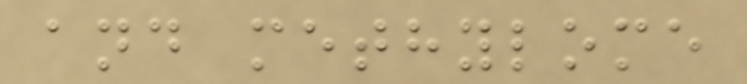and methylome
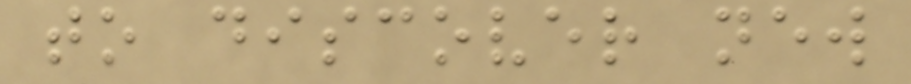to discover new
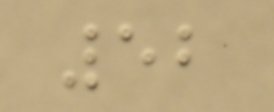52
